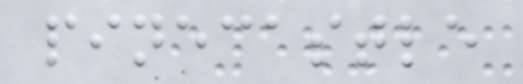pinecastle
